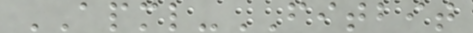APML-FITBIT
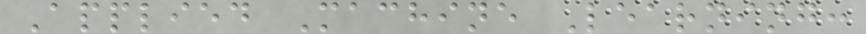Applied Machine Learning:
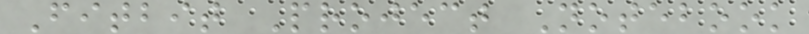Fitbit Project Notebook
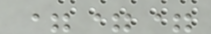===
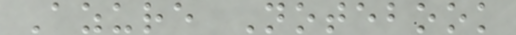Azure Notebook
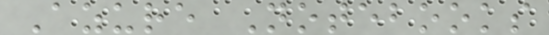Azure Notebooks
